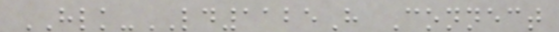HLK-LD1125H Connect
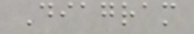Diagram
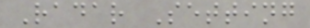Radar Setting
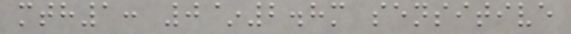mth1: 0~2.8m sensitive
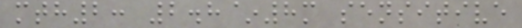mth2: 2.8~8m sensitive
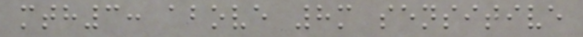mth3: above 8m sensitive
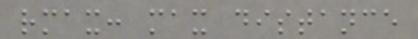rmax: max distance
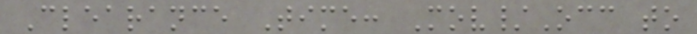Clearance Time: Mov/Occ to
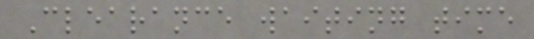Clearance waiting time
